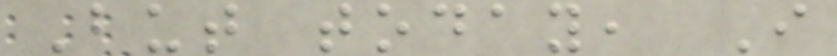But today, I
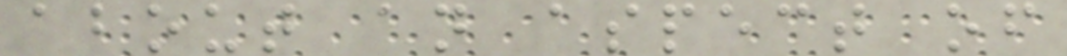about an aspect of
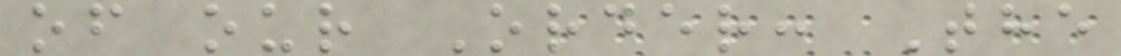of our Order: The
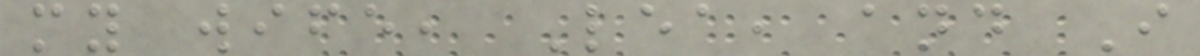my wife, Lea, and I
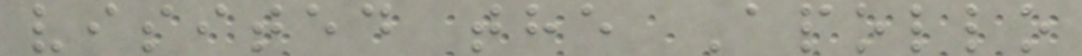visited the Apollo
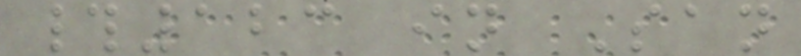#123 in San
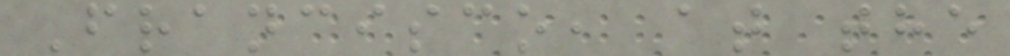Francisco, at the
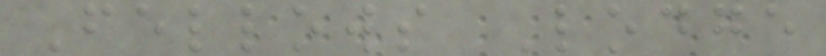Fellows Lodge
